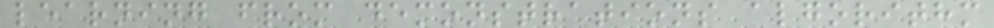learning from demonstrations algorithm
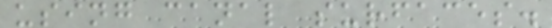using canal surfaces.
